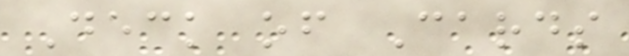Deck of Cards
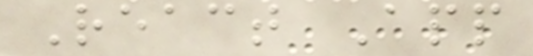React App
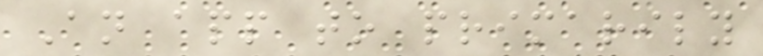An app to primarily
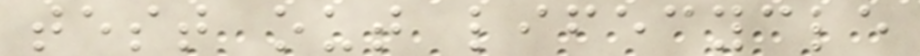test out lifecycle
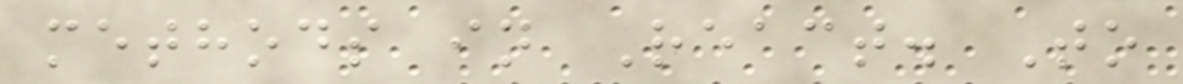methods in React. To
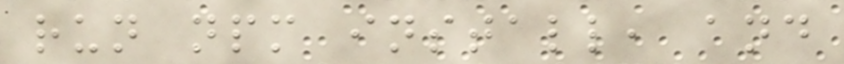run npm install, and
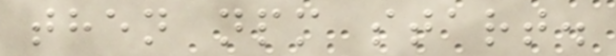then npm start.
